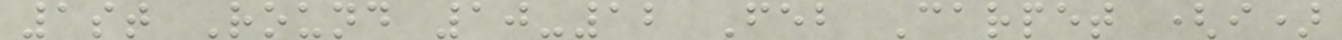1st Round 10-12 Feb Carpet (i)
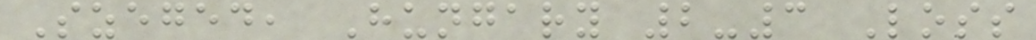Szeged, Hungary 2-3 Loss
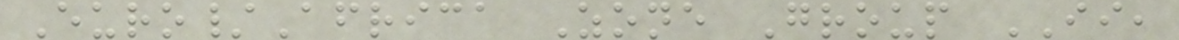Euro/Africa Zone Group II,
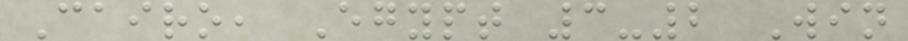Cairo, Egypt 3-2 Win
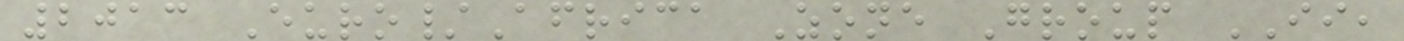2013 Euro/Africa Zone Group II,
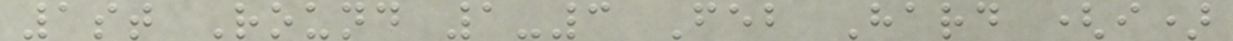1st Round 1-3 Feb Hard (i)
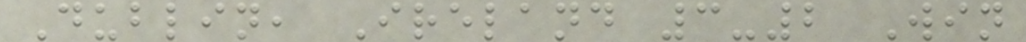Dublin, Ireland 3-2 Win
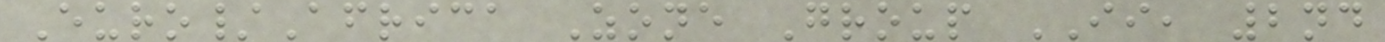Euro/Africa Zone Group II, 2nd
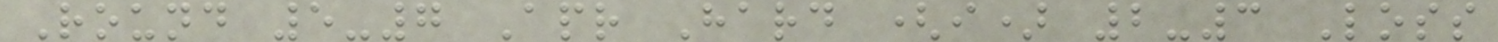Round 5-7 Apr Hard (i) 2-3 Loss
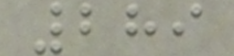289
